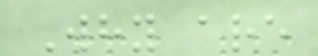Why are
